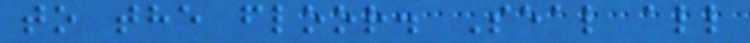to the floor. Seal all
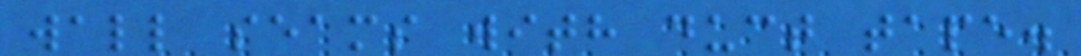wall seams with duct tape.
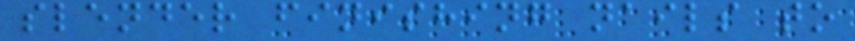slender finishing nails to
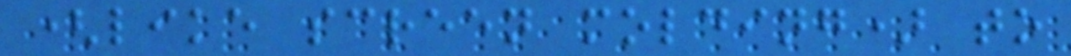(like screen molding) to
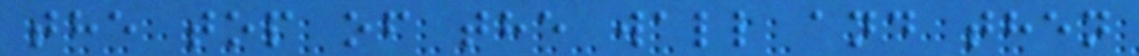the top of the wall and then
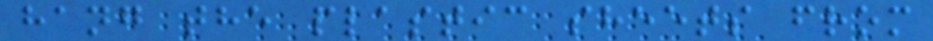hang the plastic sheets from
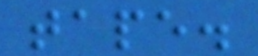tape.
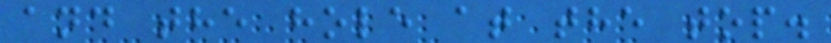and the hole at the top.
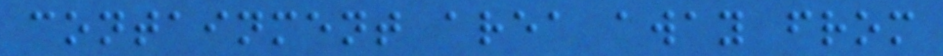containment area away from
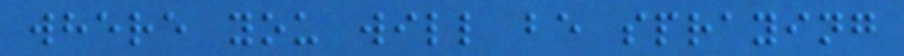where you will be spraying
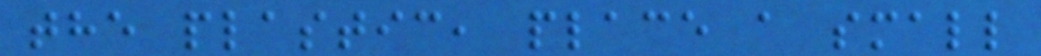the plastic, place a small
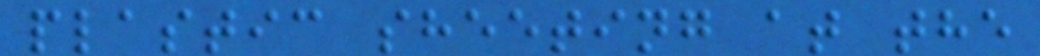plastic sheeting at the
